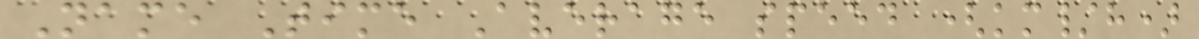Name Time Average speed (km/h)
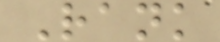Rank
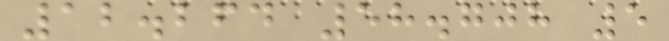12.264 58.708 5
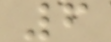6
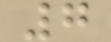7
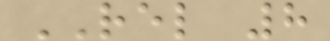REL 8
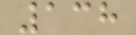138
